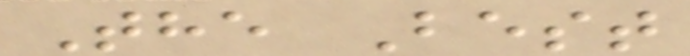The Best
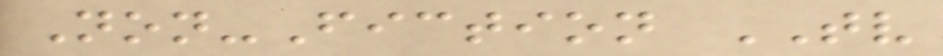Non-Fiction TV
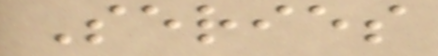Series
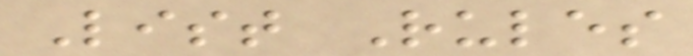List Rules
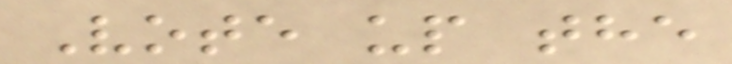Vote up the
